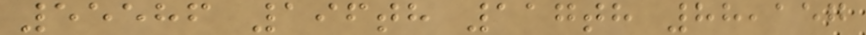55586 196th 117th 88,157
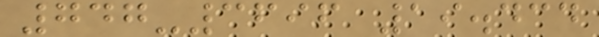747-3696 19.434
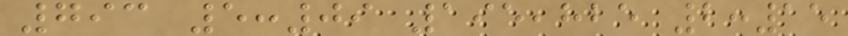793 5:09 195,825 2:15
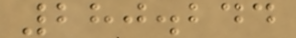280.244
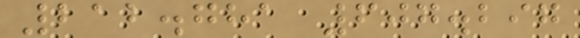212.781 607.297
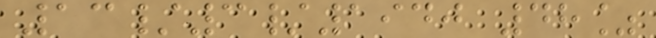13/3/1940 48%
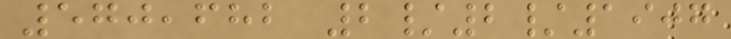570,682 2/2/1907
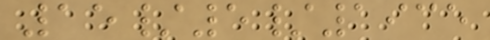15/5/1935
